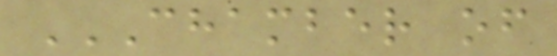CHAMBER OF
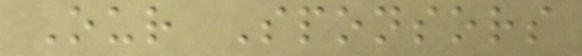Our Sponsors
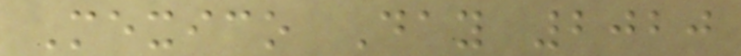Mexico Day 2020
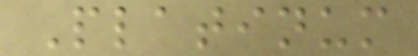Platinum
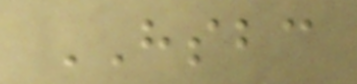HSBC
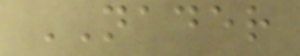NADER
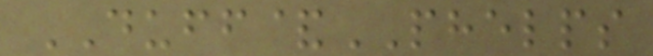DUFF&PHELPS
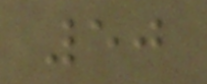50
